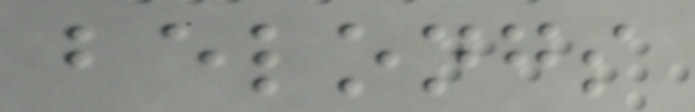belongs
